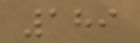189
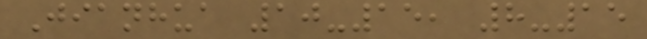Jianhua 10-15, 8-15
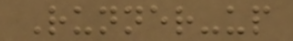Runner-up
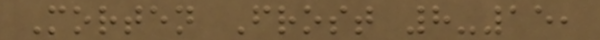Morten Frost 8-15,
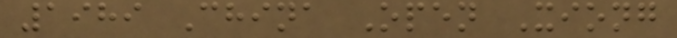1989 China Open Xiong
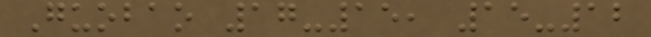Guobao 17-15, 15-12
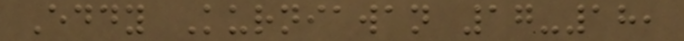Eddy Kurniawan 17-18,
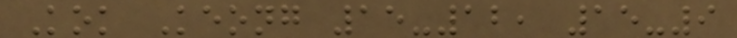Kok Keong 15-12, 15-9
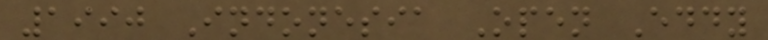1990 Indonesia Open Eddy
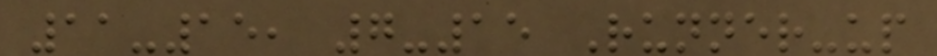11-15, 7-15 Runner-up
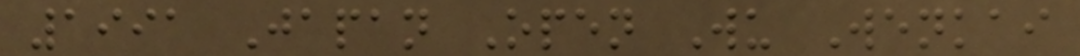1991 Japan Open Wu Wenkai
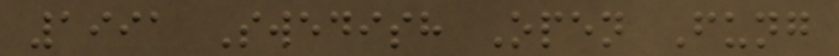1991 Swedish Open Fung
